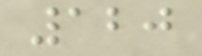120
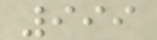999
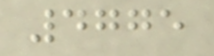4775
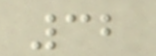32
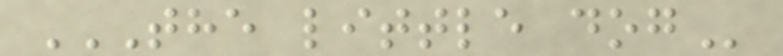THE LITTLE DOG
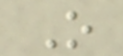O
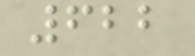622
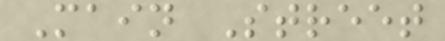Main Street
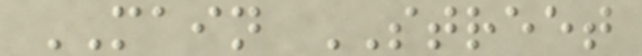MAIN STREET
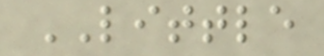LITTLE
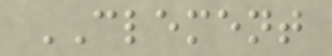CLEMENT
